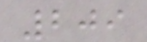209
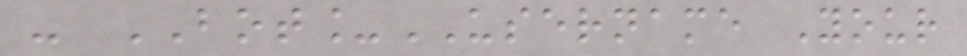- BOT_USERNAME Your
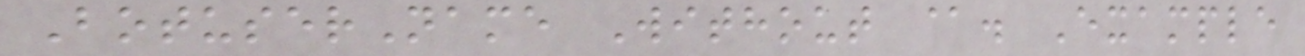BotuserName Without @. Example
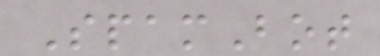SpamBot
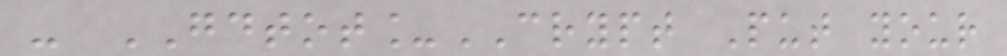- GDTOT_CRYPT Put your
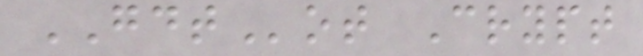GDTot Crypt
